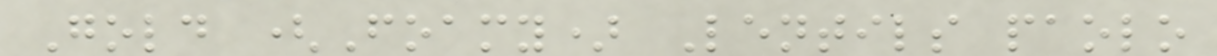Gold (Foamy) Lentils paolo
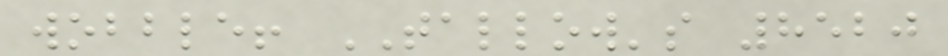wobble! TALLOW's 8520
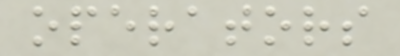operators
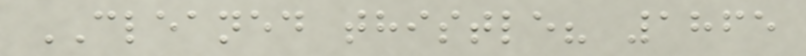CLEANED thistle? 1865
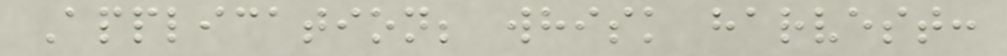Application; whisk harvest:
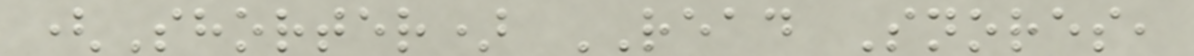(Shorter) READ Snores,
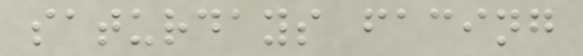saturdays facing
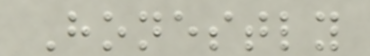Honestly
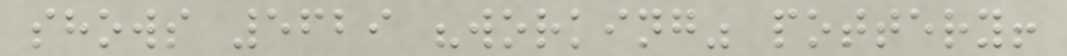shows 5629 "working" pottery!
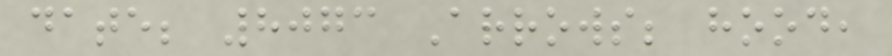date; 8073 Arrows; hood,
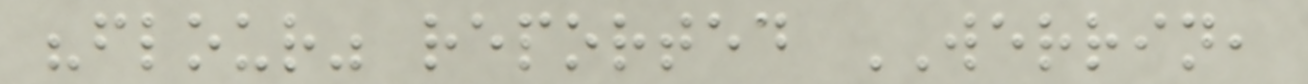"flour" reported WERRIN,
